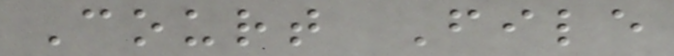Court File
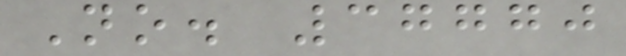No. 37770
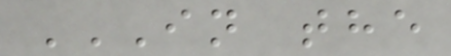IN THE
